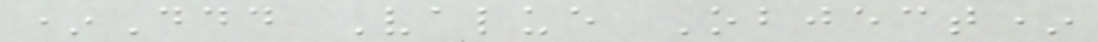*Ddd Value Object*
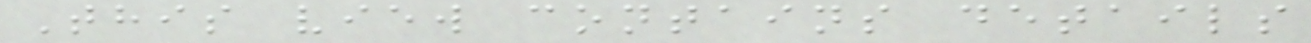This view contains details
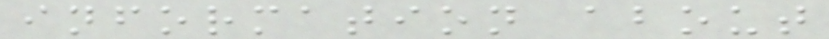information about
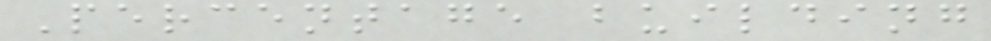Percentage building
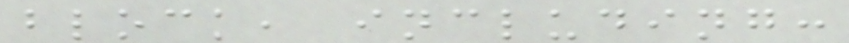block, including:
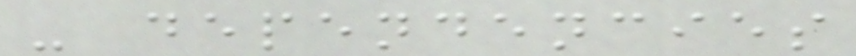- dependencies
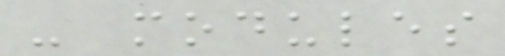- modules
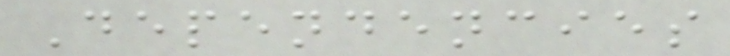Dependencies
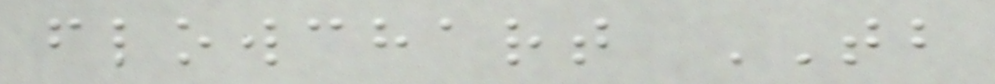flowchart TB
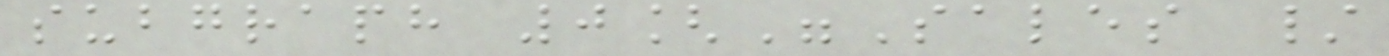subgraph 0["Sales /
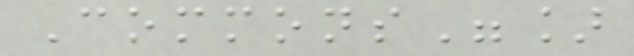Commons"]
